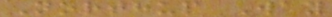Northup Way
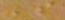's
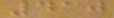410
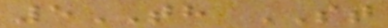5TH ST
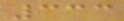333
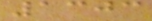1303
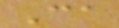Ca
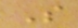S
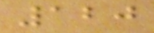120
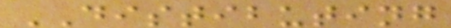DISTIBUTING
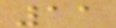11
